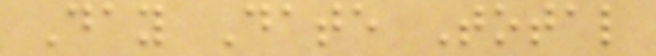Day Date Total
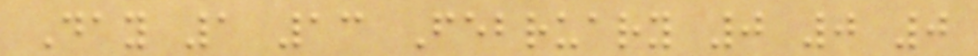Day 1 13 February 0 0 0
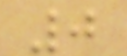0
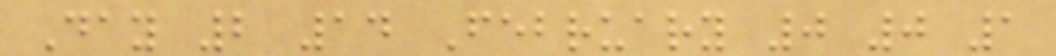Day 2 14 February 0 0 1
